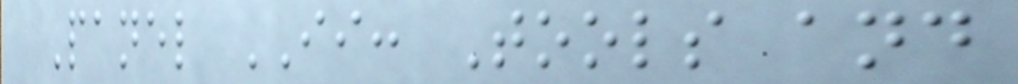Panel II: Tools and
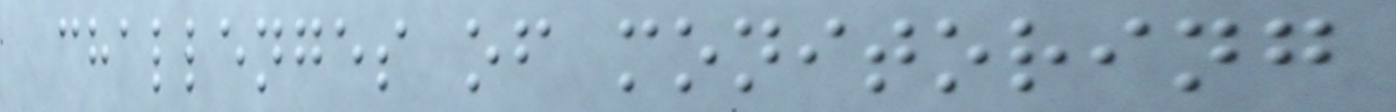challenges of monitoring
